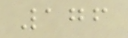176
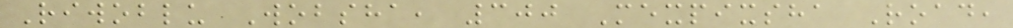Riwoblu Wobsha, 300 Mexpixsha Road,
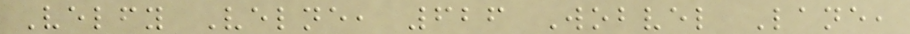Velfy Velne, 626 Wobvel Lane,
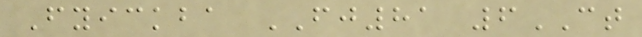Fyickba FJ81 6CT
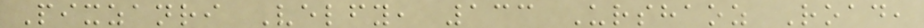Pixzanri Velfy, 133 Urshaoz Road,
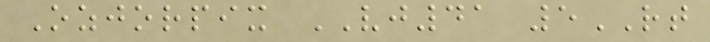Ozjorpix VJ41 5RT
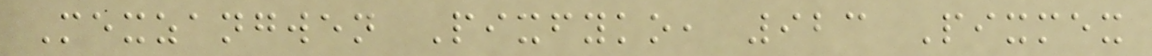Mexzangwen Pixfyko, 923 Pixmex
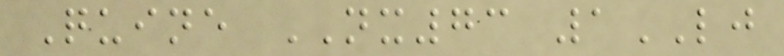Quine NX73 1LJ
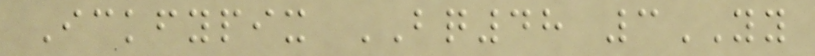Ickfypix BQ48 3YY
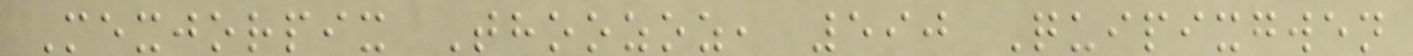Mexjorpix Thoozoz, 590 Quipixgwen
